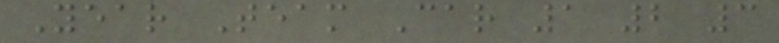Year Team Car 1 2 3
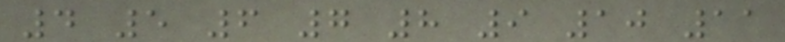4 5 6 7 8 9 10 11
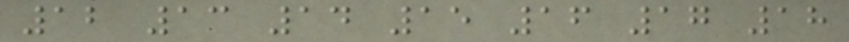12 13 14 15 16 17 18
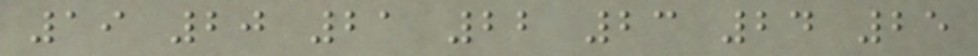19 20 21 22 23 24 25
